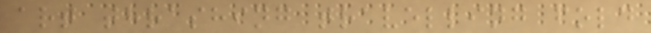art thrashing travelling fold
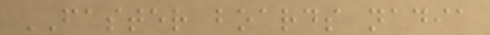FASTER boards nadia
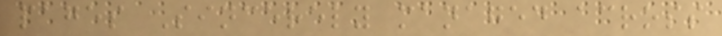pages Sincerely managed across
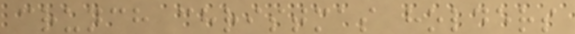crunch christmas holders
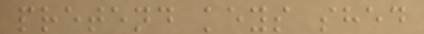pretend keys shed
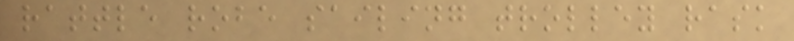rattle robe sailing trolley rask
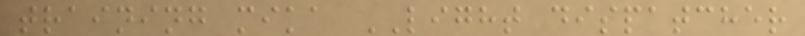training mika LIGHT dispatcher
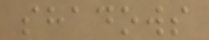shadows
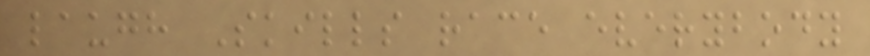laugh Skills race everybody
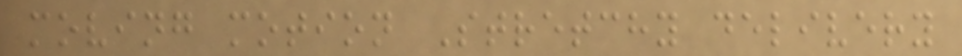moving motion Stretchy delivery
